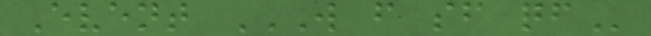Event W F SF QF
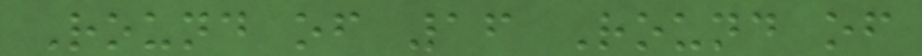Round of 16 Round of
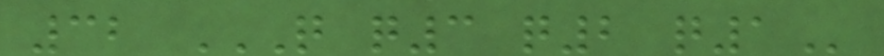32 Q Q3 Q2 Q1
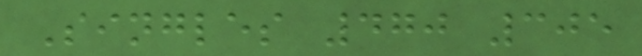Singles 470 305
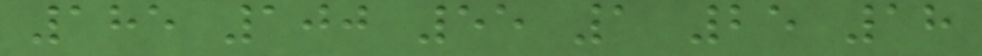185 100 55 1 25 18
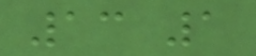13 1
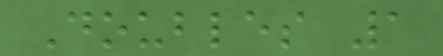Doubles 1
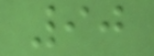90
